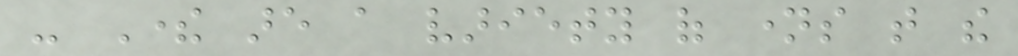- There are a variety of names that the
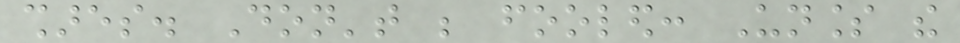shares. Don't be fooled: Unless the
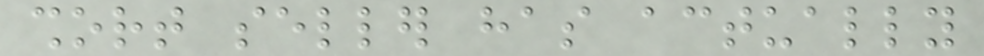short seller has actually
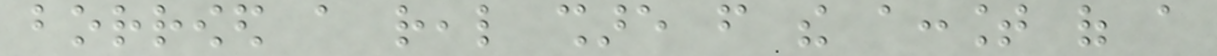borrowed a real share from the account of a
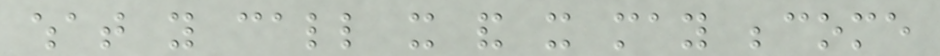what you call it and it may become
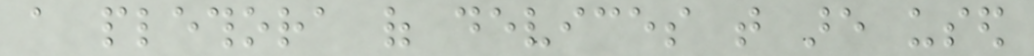a plethora of devices that are used
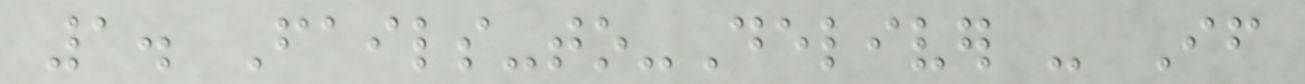1. Fails-to-Deliver - If
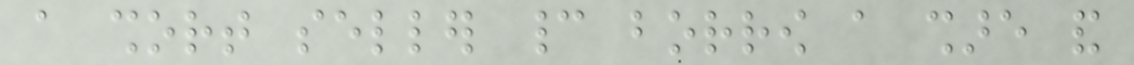a short seller cannot borrow a share and
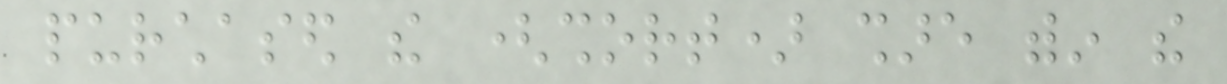purchased the (short) share within the
